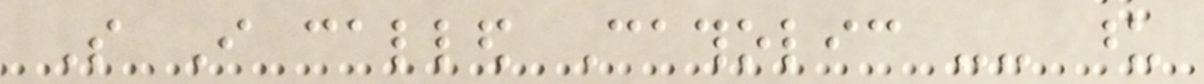So I called Catholic -- upon
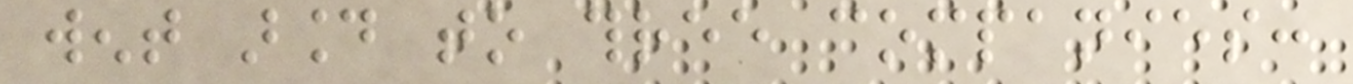went around to three companies:
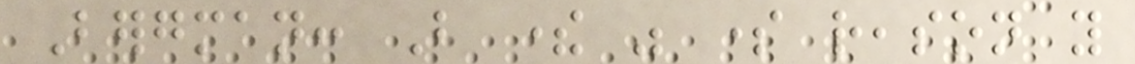Bergman: But there was some reason you
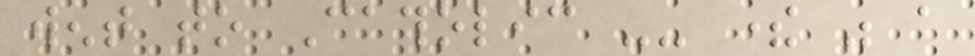went to Catholic -- there was a
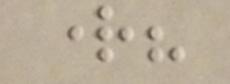right?
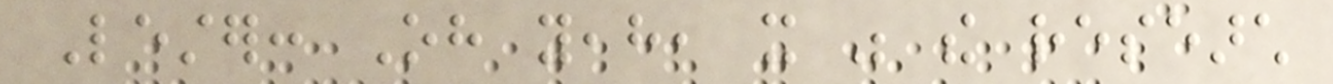Lester: Oh yeah, it was the research
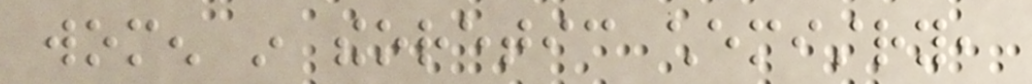women in theoretic chemistry,
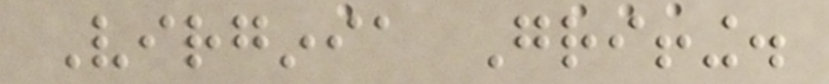Virginia Griffing.
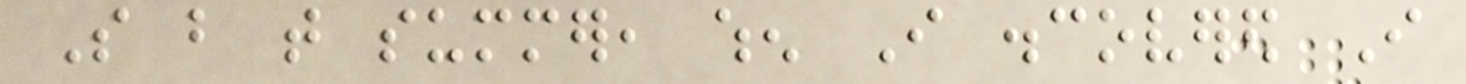So but that summer, when I discovered I
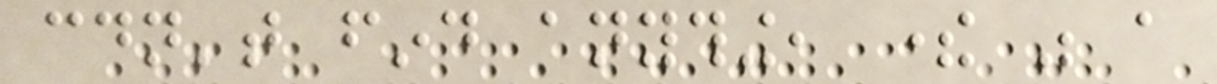couldn't find anything, there was a
